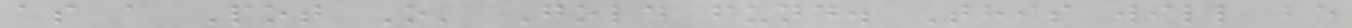as a Pot O' Gold fund. This will be
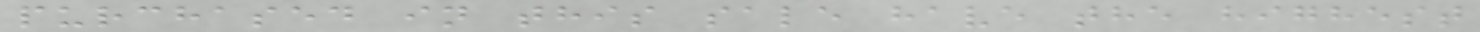purchased in this sale have the highest
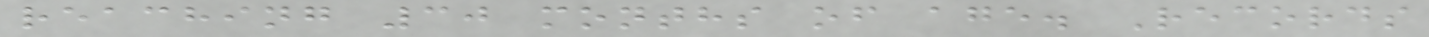reaching 30 months of age. Records
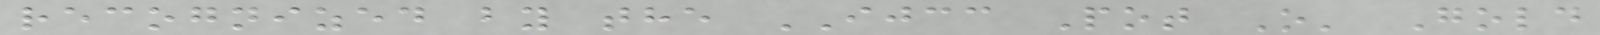recognized by the IJCC Pot O' Gold
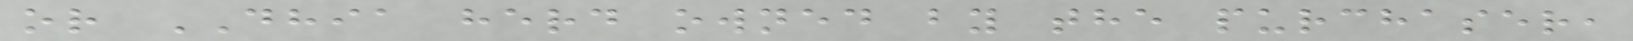or DHIA herd owned by the purchaser,
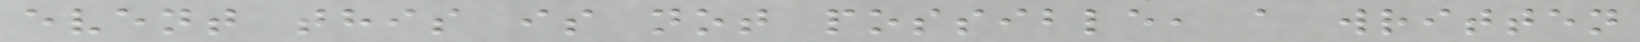event this is not possible, a written
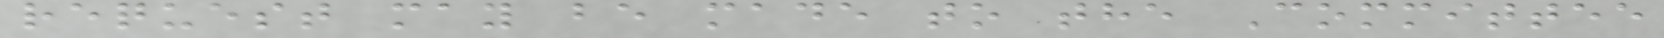request may be made to the Committee
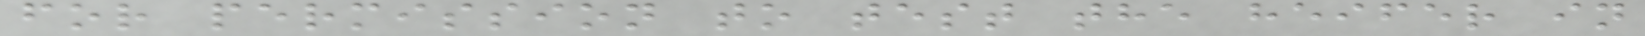for permission to test the heifer in
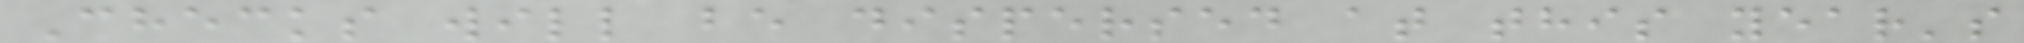Checks will be dispersed at this year's
